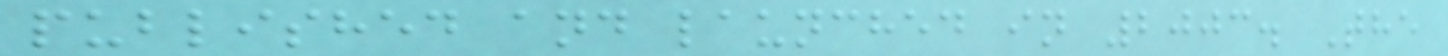published and launched in 2003. The
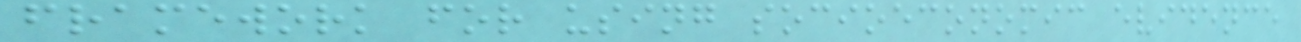framework for using socioeconomic evidence
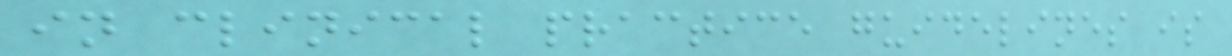in clinical practice guidelines is
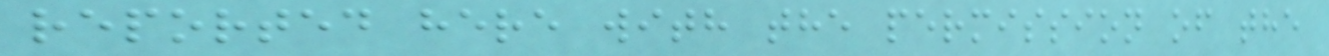reported here with the permission of the
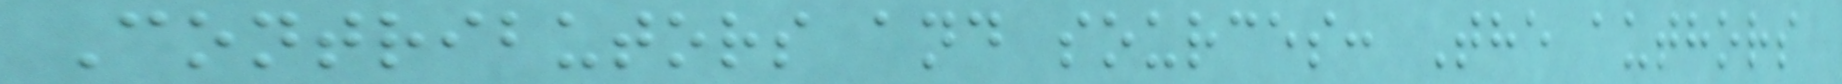Contributors and sources: The authors
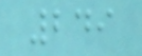249
